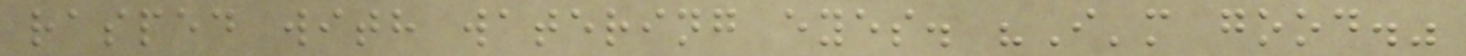rasped with watering eyes. "I'm good."
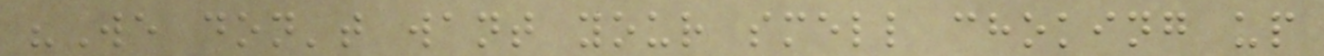"We don't want your smell choking up
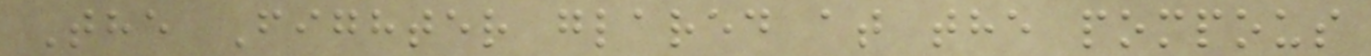The Fighter glared at the pompous
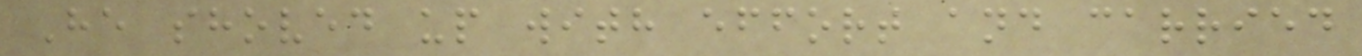He shoved up with effort and carried
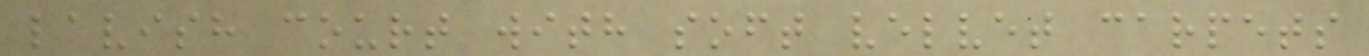lavish court with soft velvet carpets
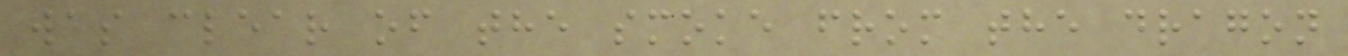was clear of the smoke from the dragon
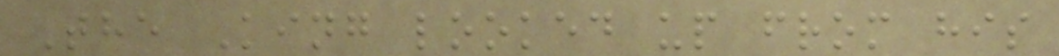The King looked up from his
